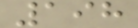198
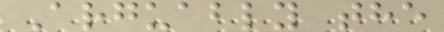Arguably the
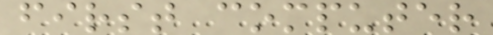first computer
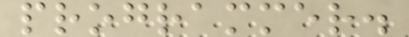programmer.
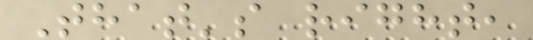That's right,
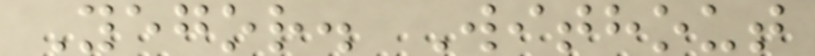Yegor. Without
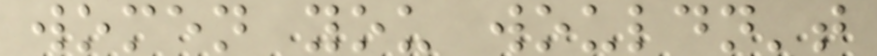women you wouldn't
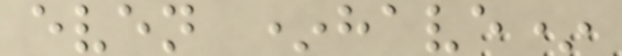even *have*
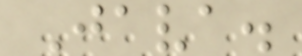Java.
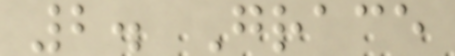2. Grace
